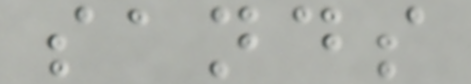sands
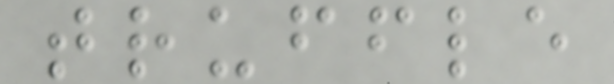truffle
